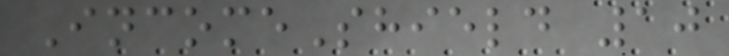IncomeShield 10
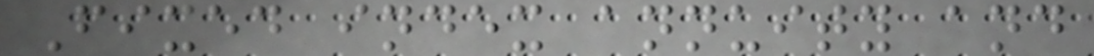Fixed index annuity and
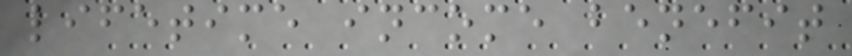lifetime income benefit
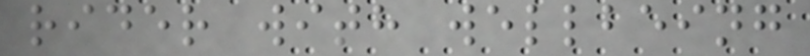rider with wellbeing
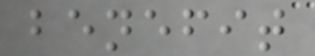benefit
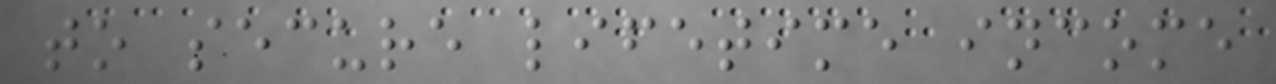to secure lifetime income
